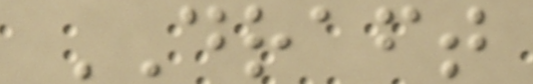DRAFT
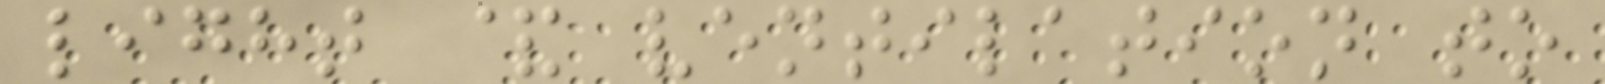light & ventilation to
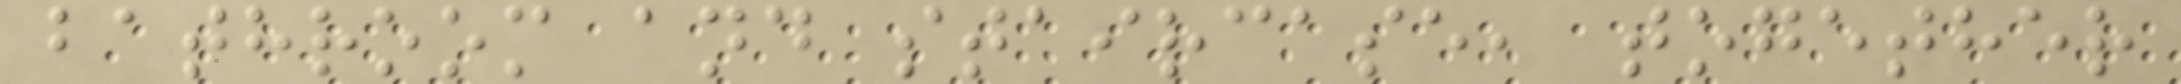bathroom and staircase, together
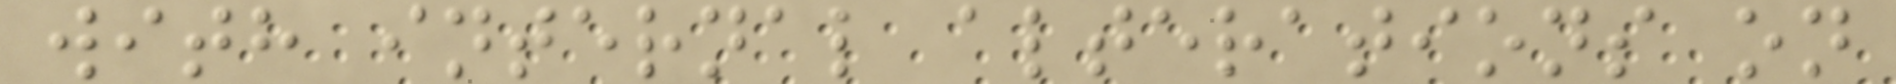with internal alterations on
